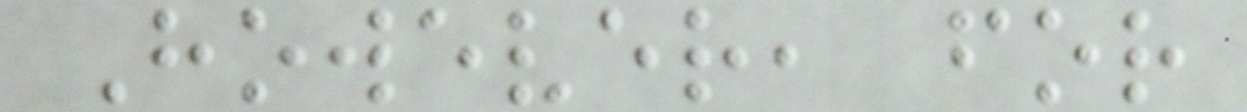However, for
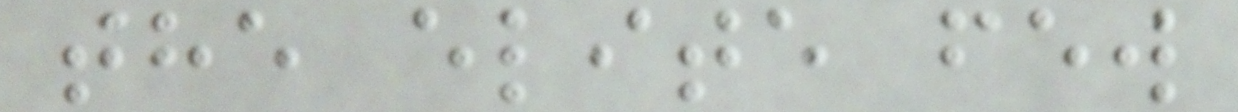the elite few
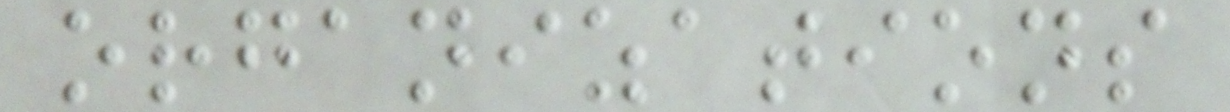organizations
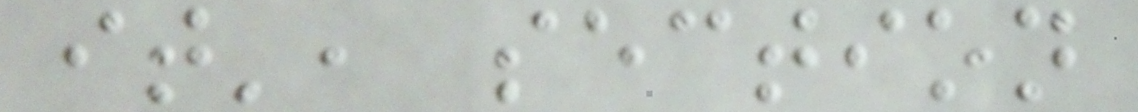it', section
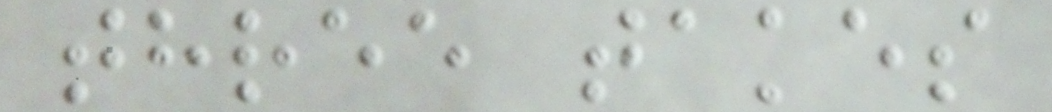three takes
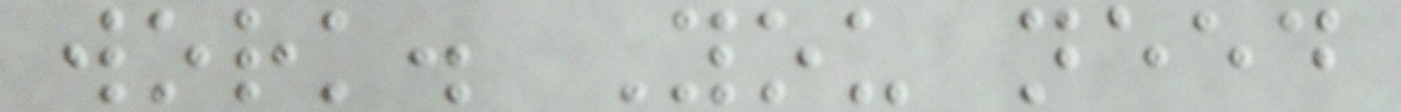work. You need
